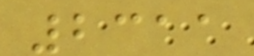2311
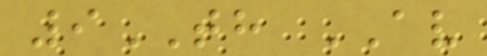9TH AV
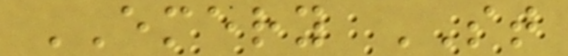EMERY ST
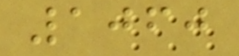1060
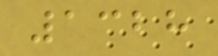1328
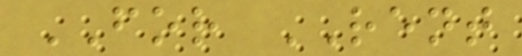FOR RENT
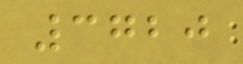3720
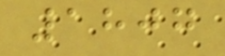1807
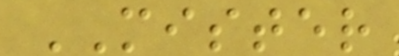MISTER
